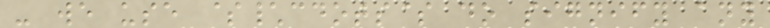- we use $\cdots$ do signify any
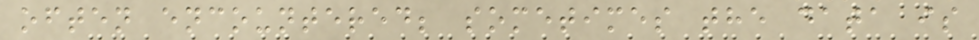often encountered; sometimes the data is
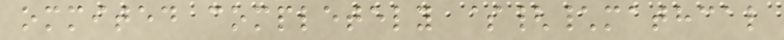ommited completely ${\mathcal
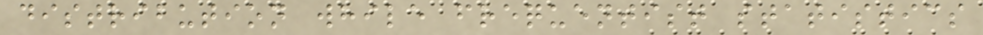distribution while frequentist statistics
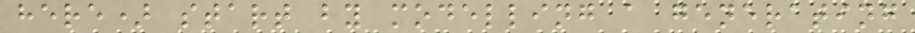here) start by modelling a generating
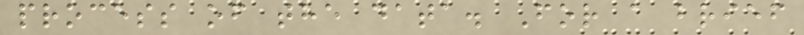process of the data. For a brief
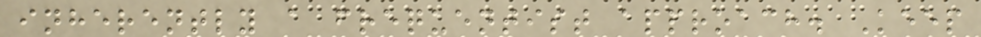inherently a frequentist approach. Keep
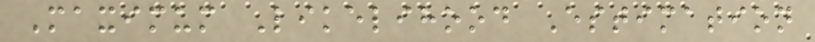Maximum Likelihood Estimation
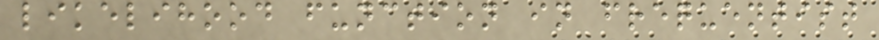likelihood function in frequentist
